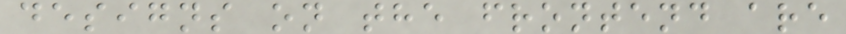designs on the frontend are
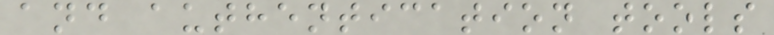and authentication tools
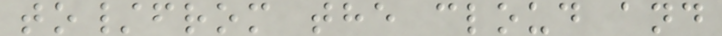to/from the cloud and
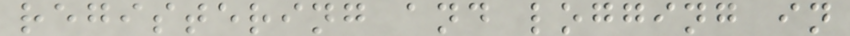registering and logging in
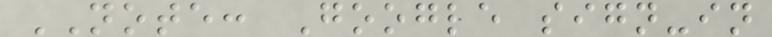NOTE: Google sign-in
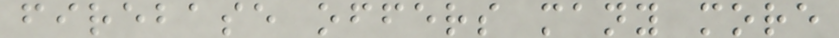firebase offers many more
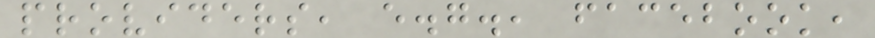providers, e.g., facebook,
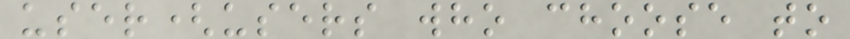user(users who choose to
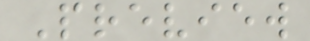Preview
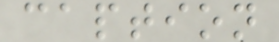caption
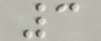3
